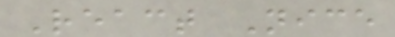React Nice
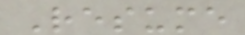Resume
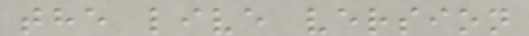the live version
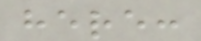here:
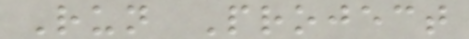Run Project
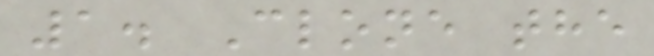1. Clone the
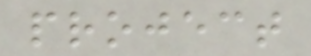project
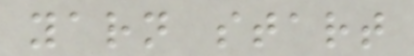yarn start
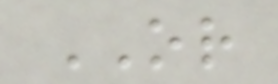OR
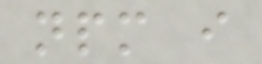npm i
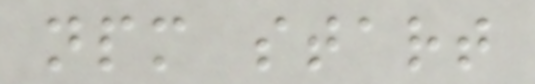npm start
